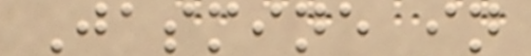Jasmine in
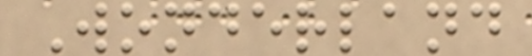Wonderland
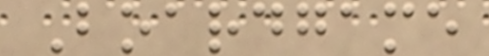Boardgame
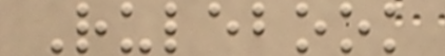Rulebook
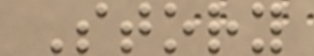Story
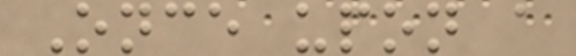Once upon a
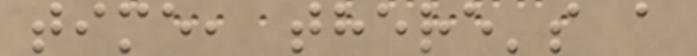time, there's a
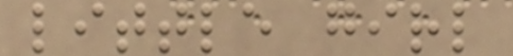little girl
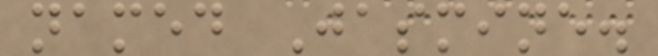named Jasmine.
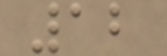12
